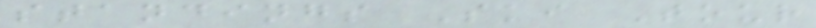standings Ski Tour
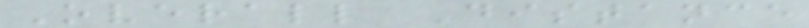Overall Distance
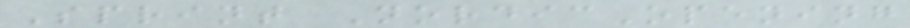Sprint NordicOpening
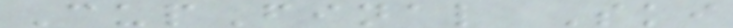CupFinal Ski
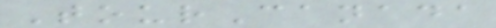TourCanada
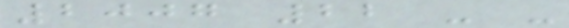2007 22 - -
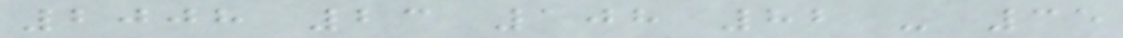2008 23 108 82 - 35
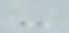-
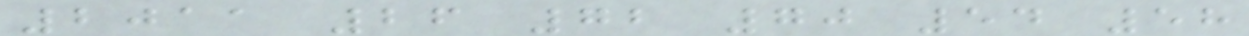2011 26 72 70 54 58
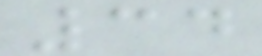34
